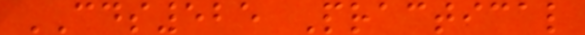CDS525 Practical
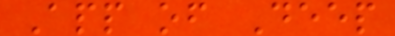App of Deep
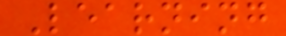Learning
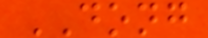DONG
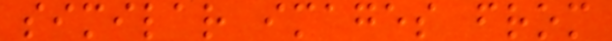similar images from
